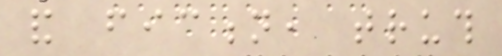and fiction, truth
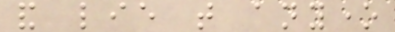and lie that anyone
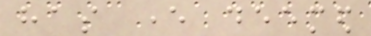has ever deemed
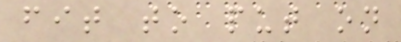fit to put on
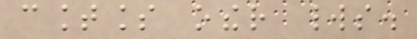countless other worlds.
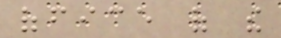office of the
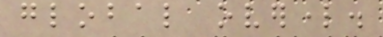global overlord.
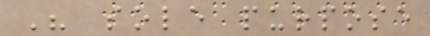His sole purpose
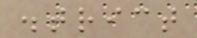district
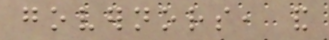governors, and
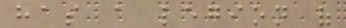has a legion of
